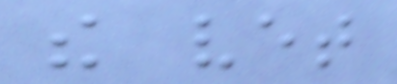the vet
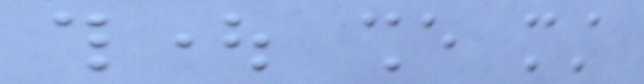thought she must
